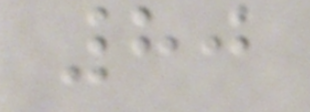80
